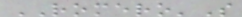ROMERO'S
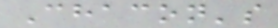Chacon's
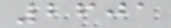2601
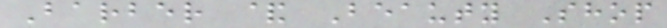Barber & Beauty Shop
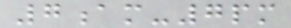7am-7pm
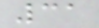31
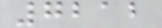7212
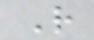R
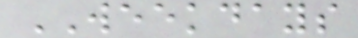WEEKDAYS
